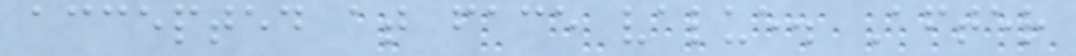accepted at face value. After
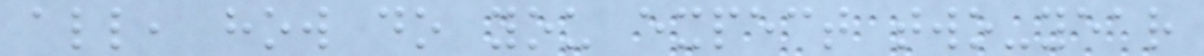all, how do you expect two-year
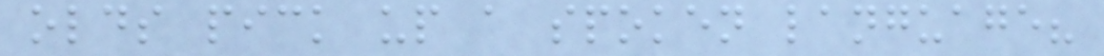olds pick up a spoken language?
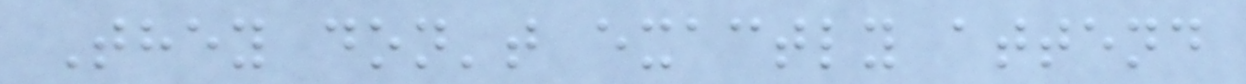They don't exactly attend
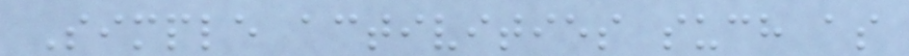Simple activities such as
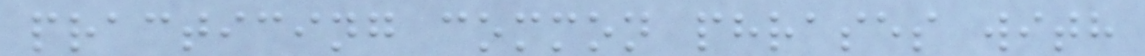practicing common phrases with
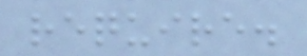require.
